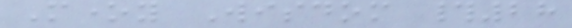Money Wisdom #28
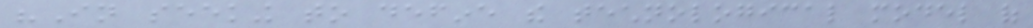"In seeking to define the technological model of
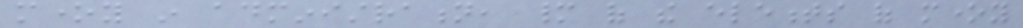money in administration, many of the elements of money
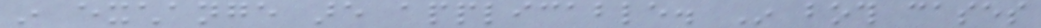in exchange are applicable. In both cases
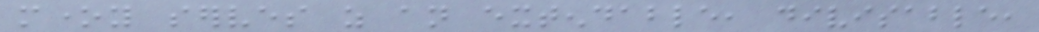money serves as an extendable, divisable,
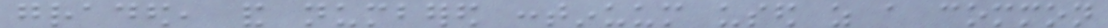graded, and numbered continuum used as a common
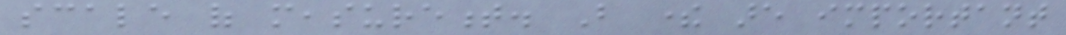scale of measurement. But there are important
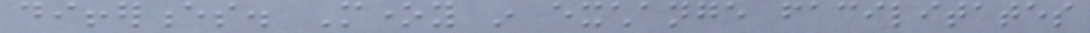differences. Money in exchange facilitates
